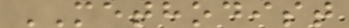METHODIST
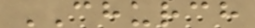CHURCH
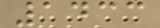1433
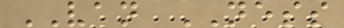VAN NESS
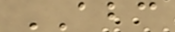ABC
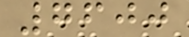7600
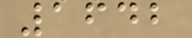1642
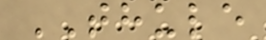THULE
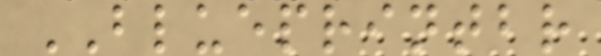BLUEPRINTBR
